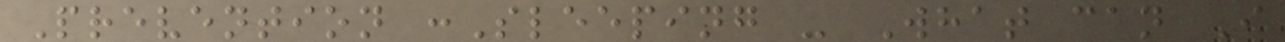Prevention :Sleeping - What can I
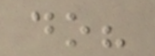do?
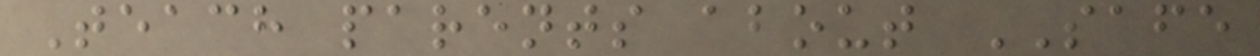Teach parents about SAFE
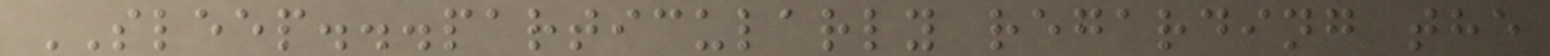SLEEP...particularly regarding the
